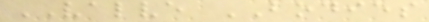VALVE BODIES
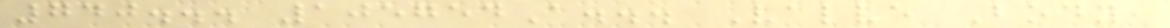740... 105754A... Valve Body,
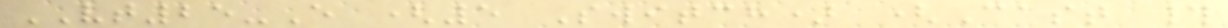VT25-E (5 Switch) (Cast #
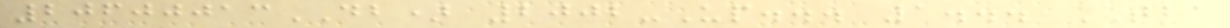20600013DB) 2002-Up... 1... TBA
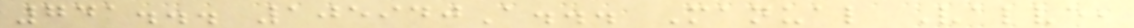741... 105940A... Manual Valve,
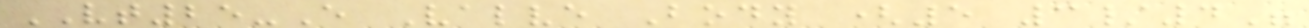VT25-E Valve Body (5 3/4"
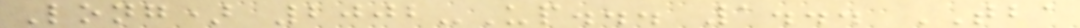Long) 2002-Up... 1... TBA
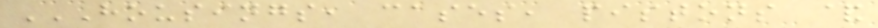HOUSINGS, CASES, PISTONS &
